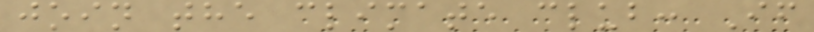join the climate club: If
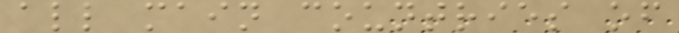all main countries of
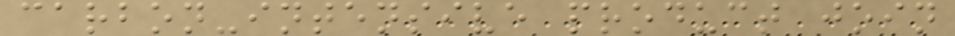carbon-intensive product join
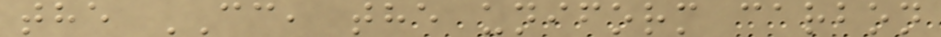the CC, the uniform carbon
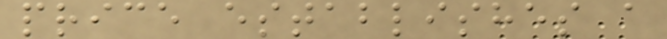price establishes a
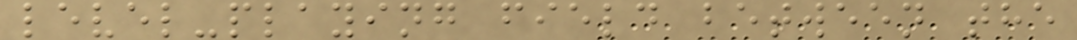level-playing field between the
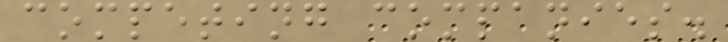competing companies.
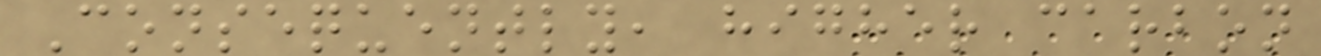Consequently, higher carbon
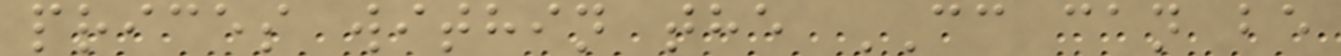prices within the CC can be
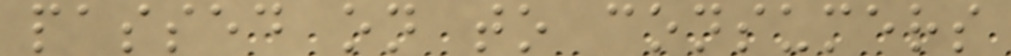passed on to consumers
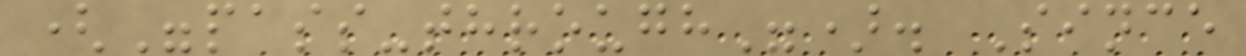("pass-through"). Since
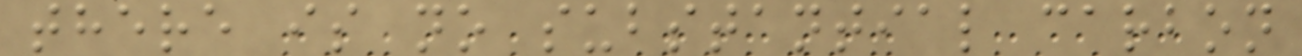there is no substantial carbon
